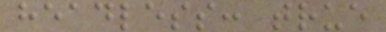headless: true
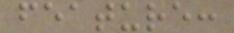feature:
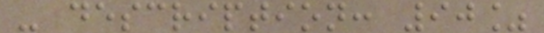- description: 90%
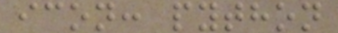icon: python
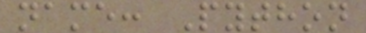name: Python
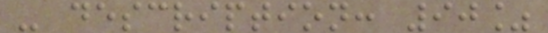- description: 90%
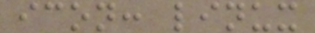icon: linux
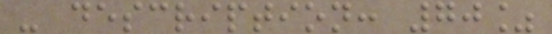- description: 70%
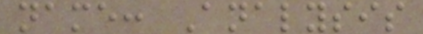name: Analysis
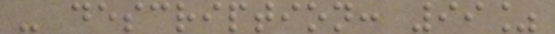- description: 99%
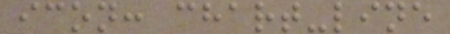icon: chart-line
